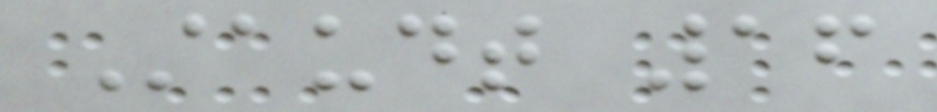Staudt 16
